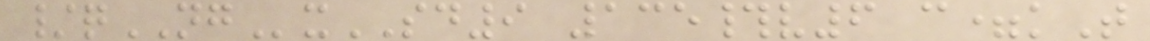/qNGxSD9 135#v6 c=kT
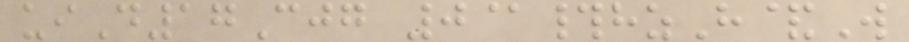uiD17Cjg 0@#hzH&W
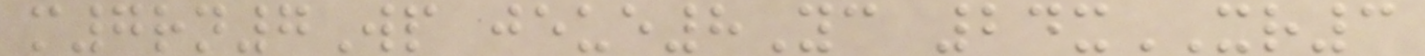m7rn7Wp jeue8Yc 24xXR3
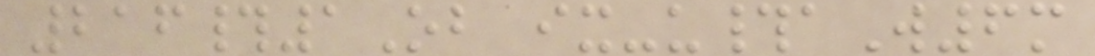216#1Ob ix-u#aW6m
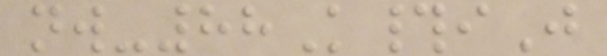nw-88K#iJ
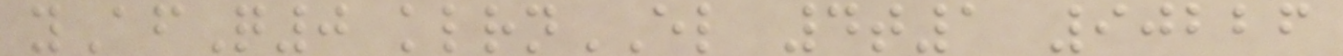yAfQ0 klrnEL 4t1 90226
